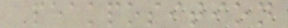Peakposition
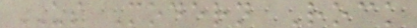US Modern Rock
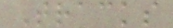Tracks
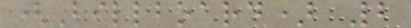(Billboard) 2
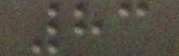83
